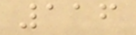116
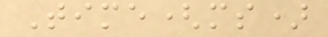Time(ms)
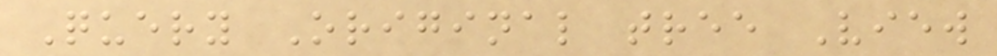Query Original tree View
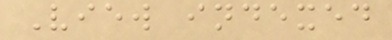View indexed
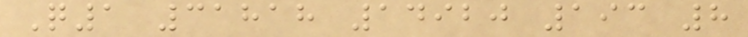Q1 31818 14920 193 8
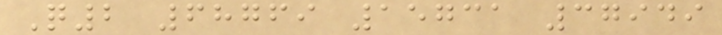Q2 68769 15731 37949
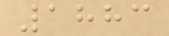1883
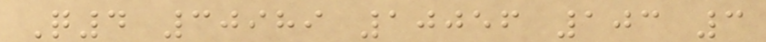Q4 30989 10056 103 3
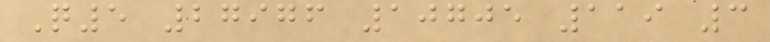Q5 27976 10705 119 3
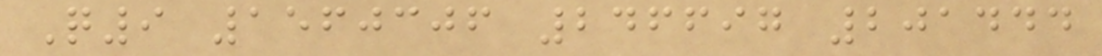Q9 1560306 246697 201444
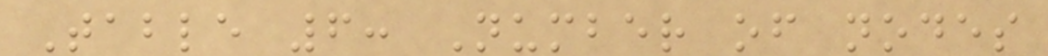Table 6: Number of nodes
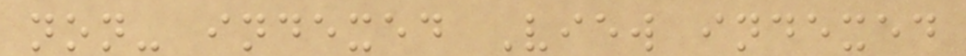non- indexed View indexed
